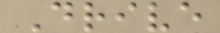Drive
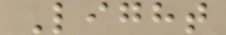Light
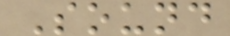Sound
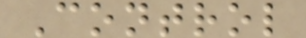Control
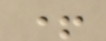+
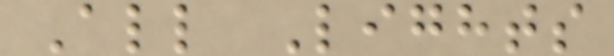All Lights
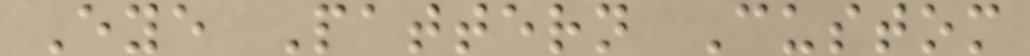Eye Pattern Custom
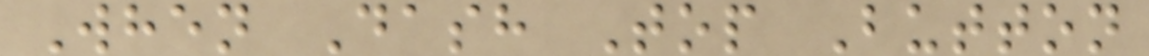When Dash Top Button
